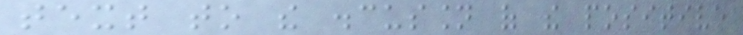text to the discussion of the positive
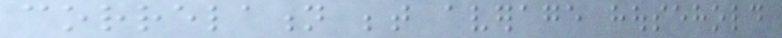correlation between average household
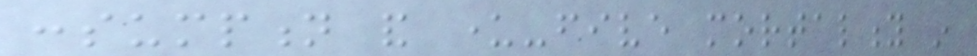consumption and under-five mortality in
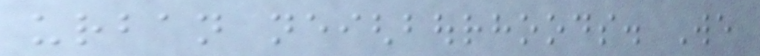urban neighbourhoods. We
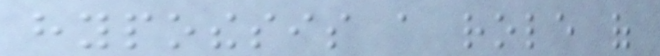hypothesis a role of
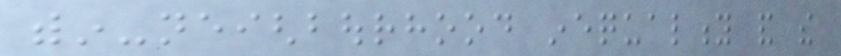within-neighbourhood inequality and the
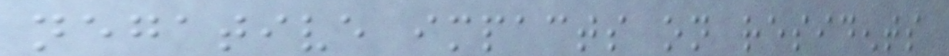negative impacts on residents
